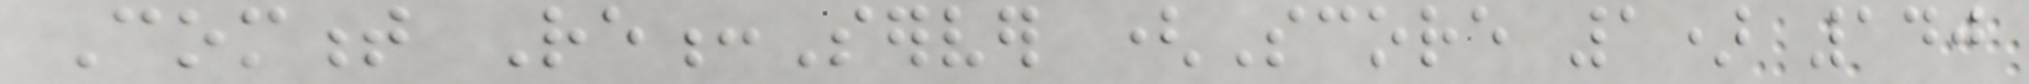Comment Re:Server (Score 1) 140
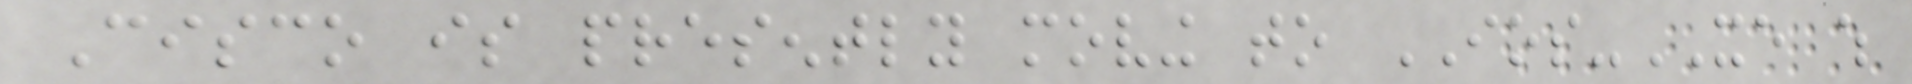Cisco is presently moving to IOS-XE which
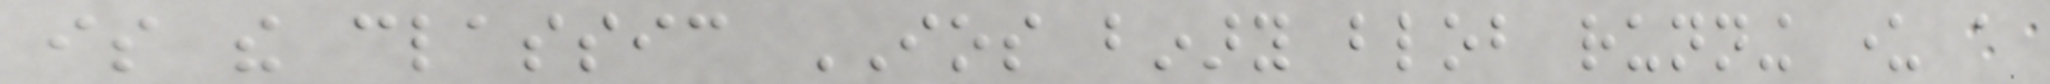is the classic IOS binary blob running under a
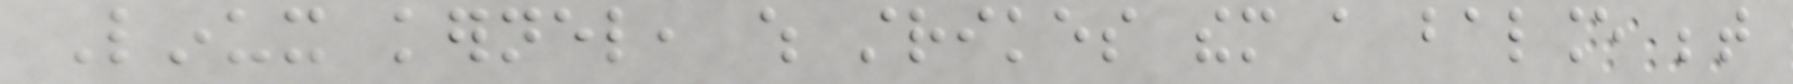Linux kernel, which strikes them a balance between
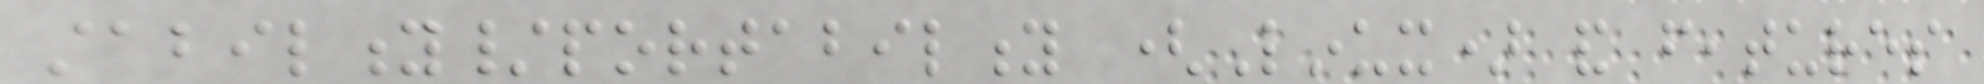stability/portability (Linux) and features
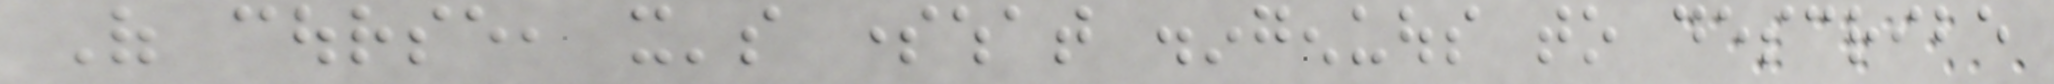Of course, it's somewhat disingenuous to describe
